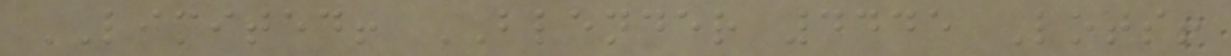LIMITED! BLENDER 4445 Lots!
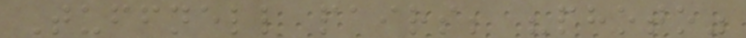Tuffnell pairs; "photo"
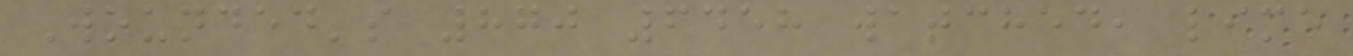Wounded's 870 6458 watched, lime
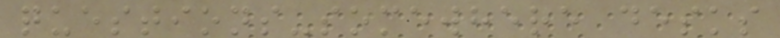questions-somewhere desks
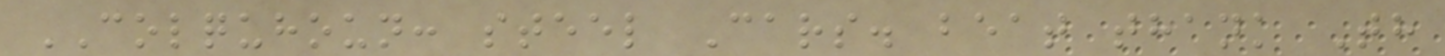COLQUHOUN: steel Cars. beat thank Th
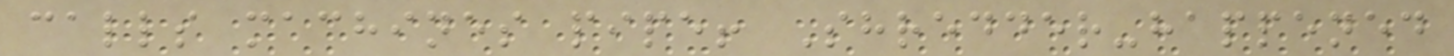calls machines pipe! Shredder-happened
